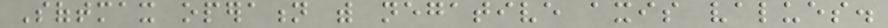Softmax operation with negative axis values.
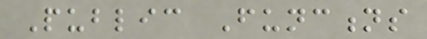Public Functions
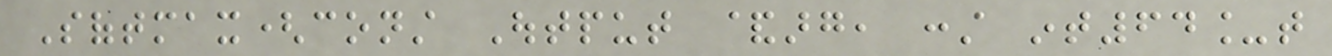Softmax(const Output &arg, const int64_t
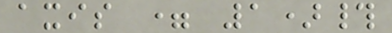axis = 1)#
